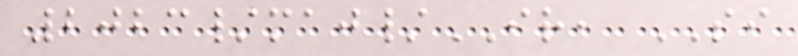2023/maj/IR, SI
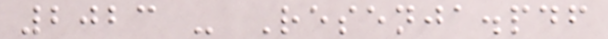2023 - Resenja.pdf
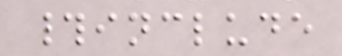#include
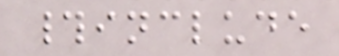#include
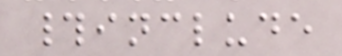#include
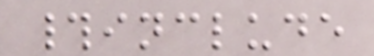#include
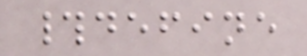#define
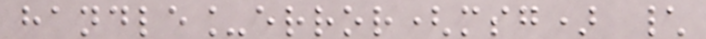handle_error(msg) \
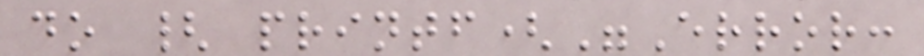do { printf("Error:
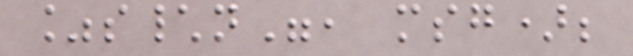%s\n", msg);
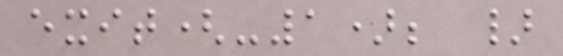exit(-1); }
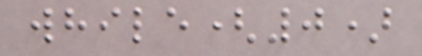while(0)
